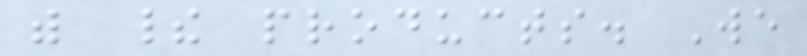with their products. We
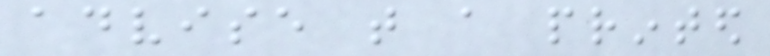advise that a printed
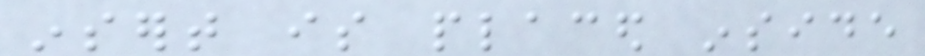insert is placed inside
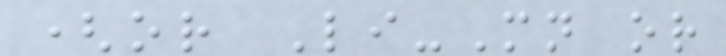(or Li-Mn or
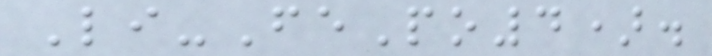Li-FePo4).
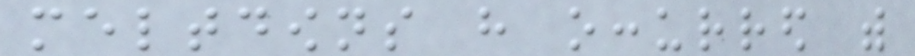meltdowns have occurred with
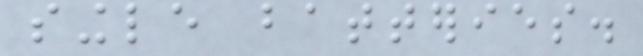single batteries.
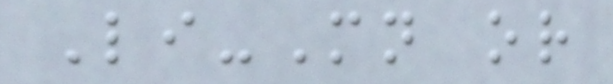Li-Mn or
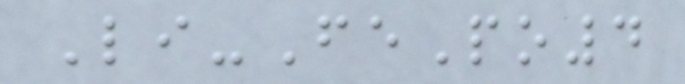Li-FePo4
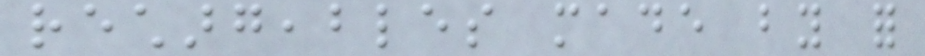rechargeables made by for
